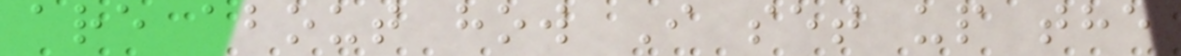are about how I set up the
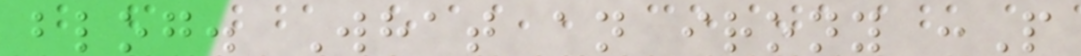blog. What an irony :P
